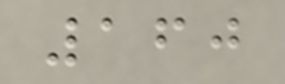160
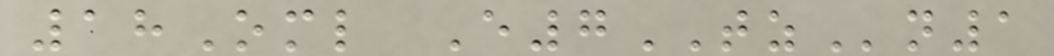18Oml E7TZn1
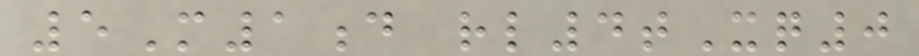5M1d rl4tXq0
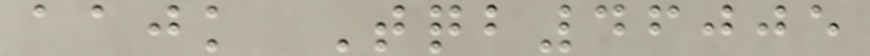aajk Tqb46005
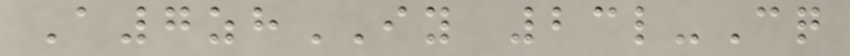A7zhIY 23l-Cq
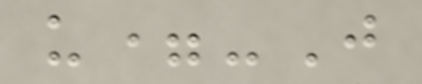u=-J
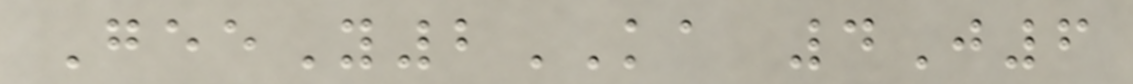GeeY2KA 4J6
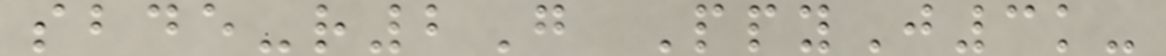sbde-r2G PpyJ3k-
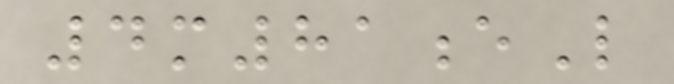4m81eL
